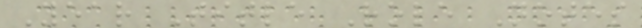Year Title Role Notes
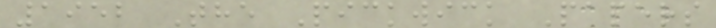1952 The Pickwick Papers
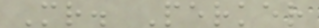Mr. Perker
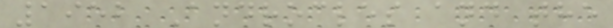1952 Androcles and the
